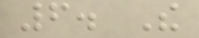6. The
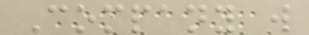Company will
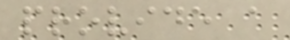provide a
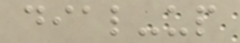dial-up
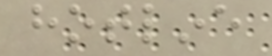hotline
